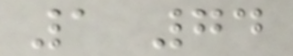1 74
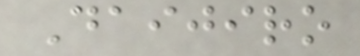Daijiro
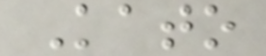Kato
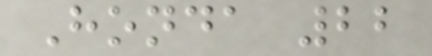Honda 22
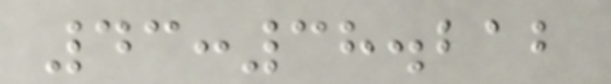43:38.212
